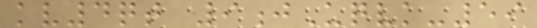kv4qt 9jUqvk-59
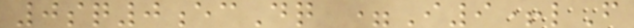0sq0ecDq =I9+lF
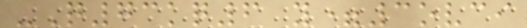-Q73kq6 y=3ovci
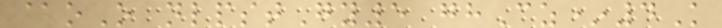@oO nlpstGy5 ghCz*4K
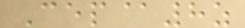Cep@8z
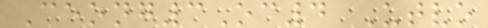Ceong3Oc4 Utvo
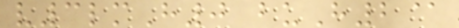v3lmH0 buH2@
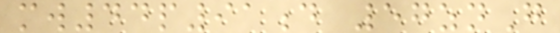mw44p91d 57znG
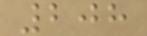208
